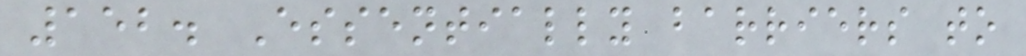152. Essentially barriers to
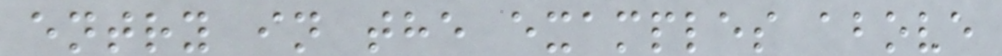entry in the examples above
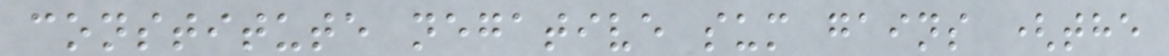constitute negative sum gains (the
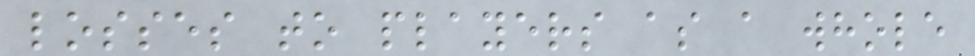losses to players as a whole
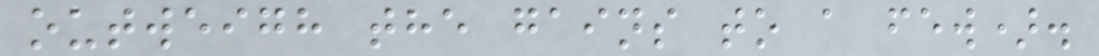outweigh the gains to a few).
